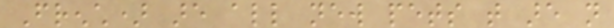French) are all new pets that are not
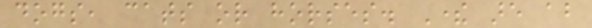dogs, cats or horses. There are about
